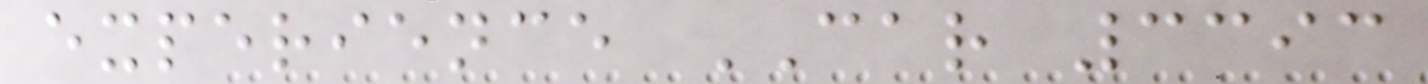experience CAR 3393
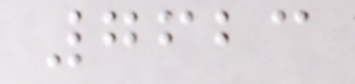7623
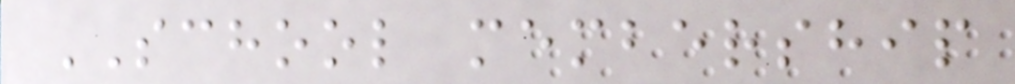SCHOOL membership
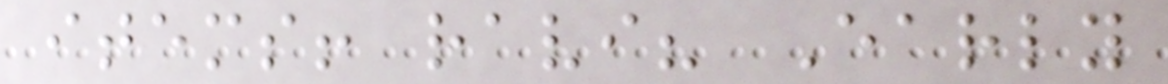items! ravi? Early
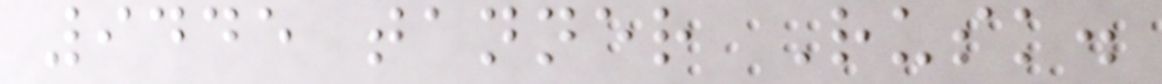9445 tanner Rusk.
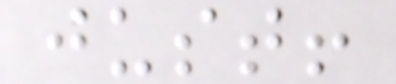just!
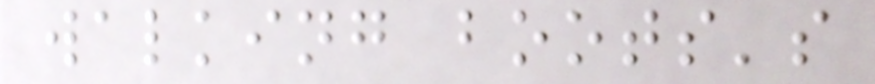walking boots's
